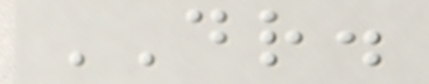DR.
